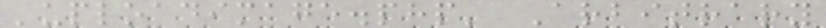'uploadimage.php' Arbitrary
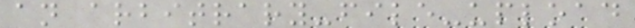an arbitrary-file-upload
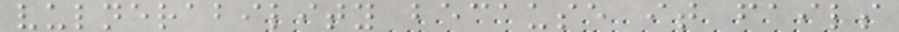vulnerability because it fails
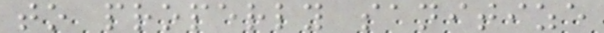to properly sanitize
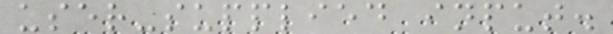user-supplied input.
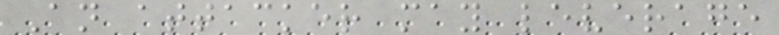An attacker may leverage
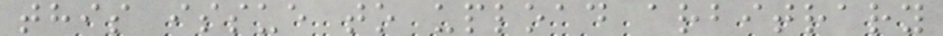this issue to upload arbitrary
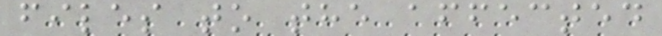files to the affected
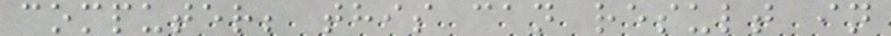computer; this can result in
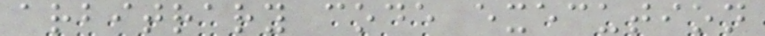arbitrary code execution
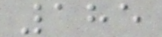185
